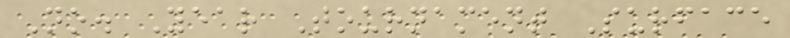No. Year Tournament Surface
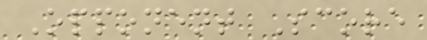Opponent Score
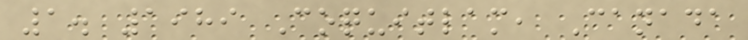1. 1989 Coquitlam, Canada
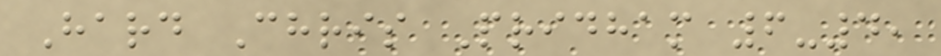Hard Chris Pridham 6-4,
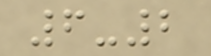6-2
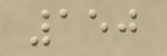150
